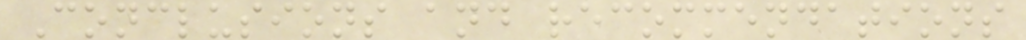Conclusions and recommendations
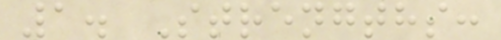1. Strengths:
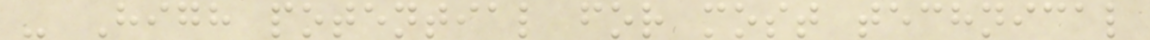- High potential for most technical
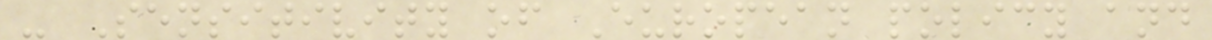- Sensitivity of European policy and
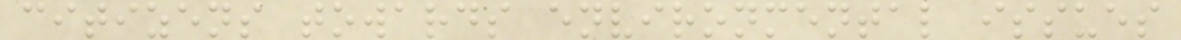citizens towards environmental issues
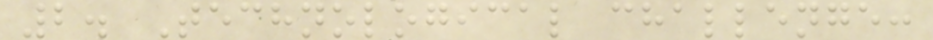2. Technological challenge:
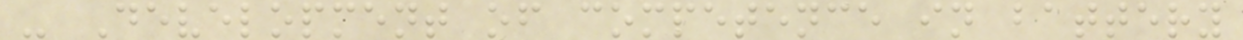- Development of competence in battery
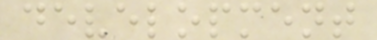development
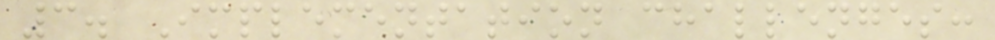3. Implementation challenges:
